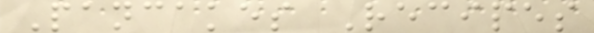Pancakes Recipes
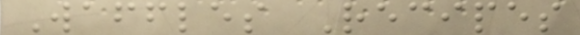Waffles Recipes
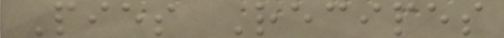Pies Recipes
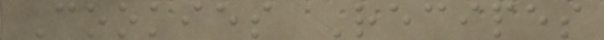Cookies Recipes
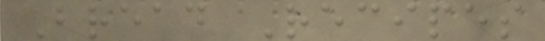Bread Recipes
